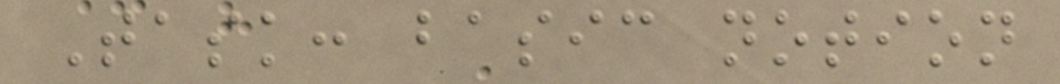Task: basic notion
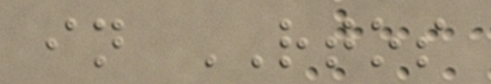in RTOS
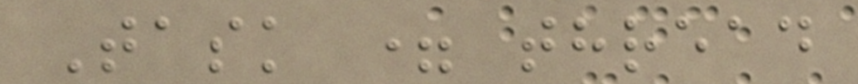Task = thread
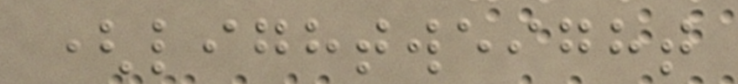(lightweight
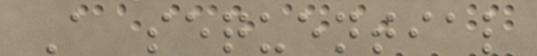A sequential
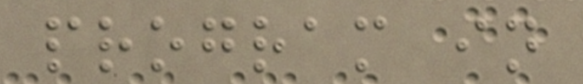program in
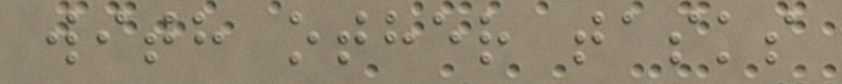with other tasks
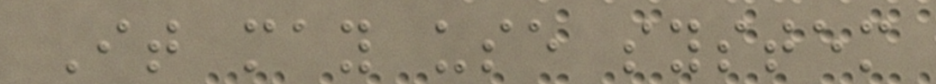It may use system
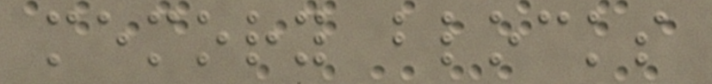memory blocks
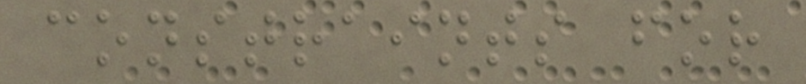constraints for
